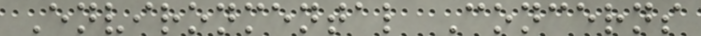Environmental Concerns
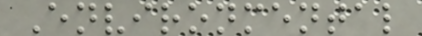Environmental
